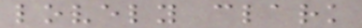lovely clark
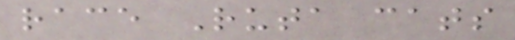race Ruta cats
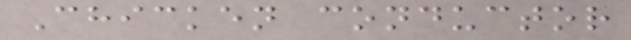Chicken conductor
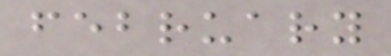february
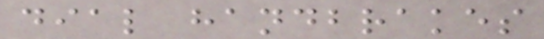dial handbrakes
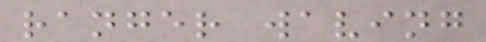ranger waving
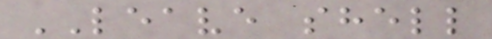LEAVE shell
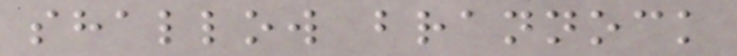shallow brannock
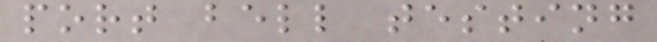port bell testing
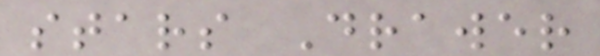stars Drawer
